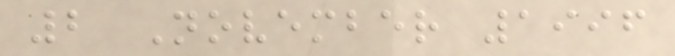2 November 1996
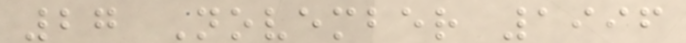27 November 1996
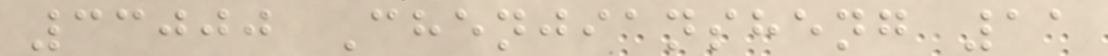33000 Chenjiansheng 11
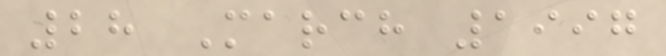28 March 1997
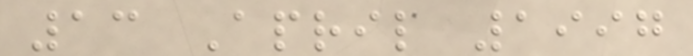13 April 1997
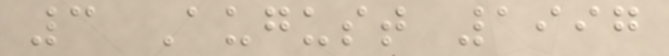3 August 1997
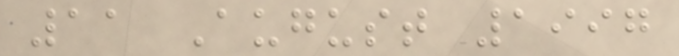11 August 1997
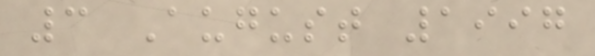3 August 1997
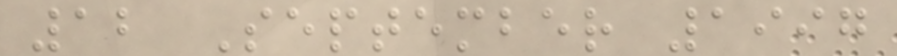12 September 1997
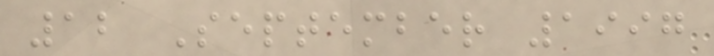12 September 1997
